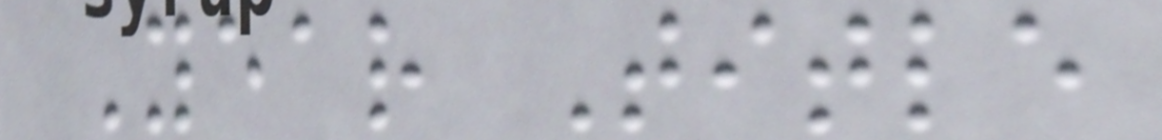Year Title
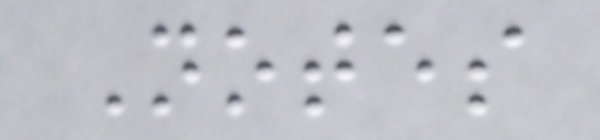Notes
